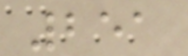251
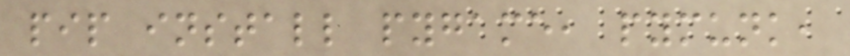pip install pygame, pymunk,
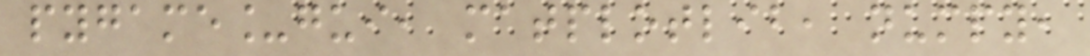pygame_gui, matplotlib, numpy,
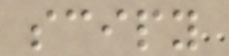scipy
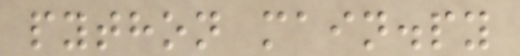python main.py
